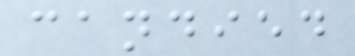candied
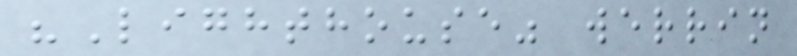"Lighthouse" werrin
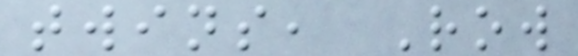twins, Row
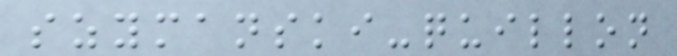szymanski-quillon
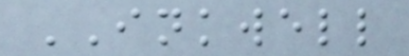INKWELL
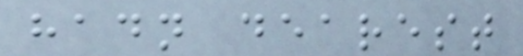hadn dearest
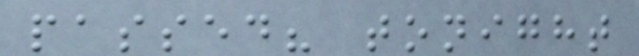passed? tonight
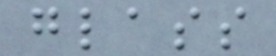glass
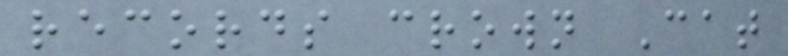records crown Cat
